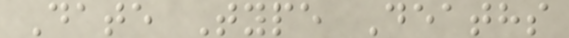Date Type Deaths
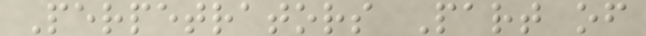Perpetrators Part of
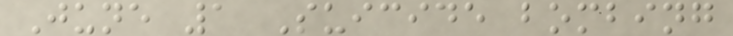June 1 Suicide bombing
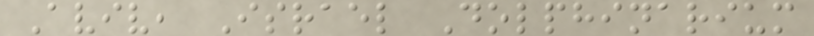Aviv, Israel Dolphinarium
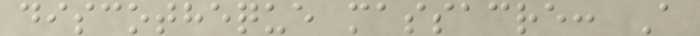discotheque massacre: A
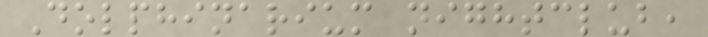Dolphinarium nightclub,
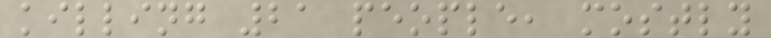killing 21 people, mostly
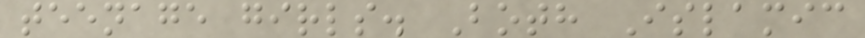teenage girls. Both Islamic
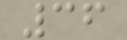36
